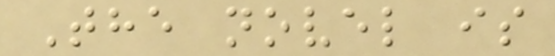The novel is
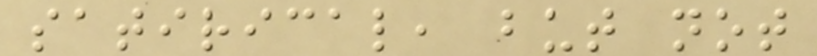satirical, but not
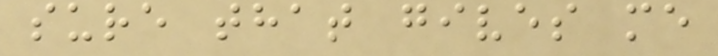sure that gives me
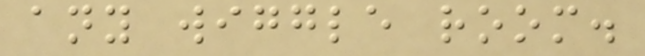any wiggle room.
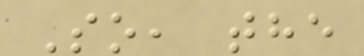So, the
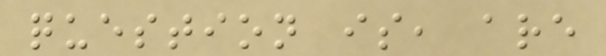question is, are
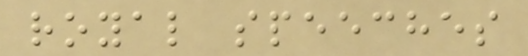royal speeches
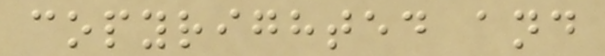copyrighted and
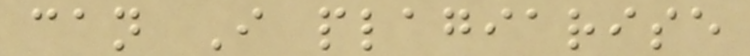can I plagiarise
